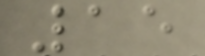15
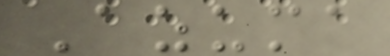Azuma
